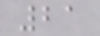21
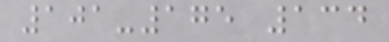101-175 134
